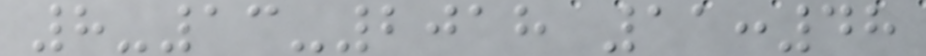8-13-2018 11:48
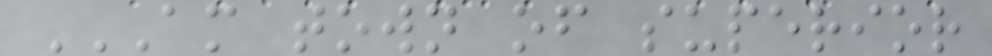AM TOWN OF SUPERIOR
